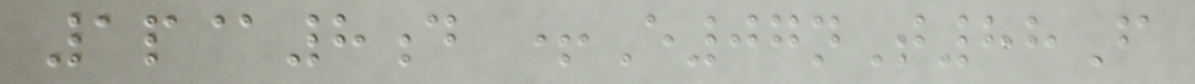1p@8d +E07nT88F
